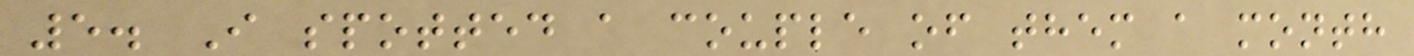5. I spotted a couple of them a month
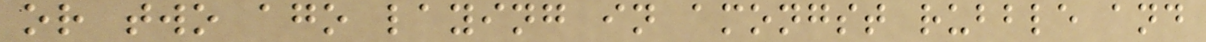or two ago laying in amongst rubble and
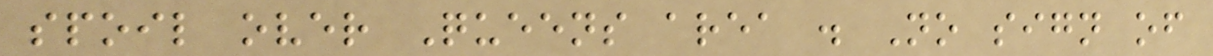spoil over Queens area . No sign of
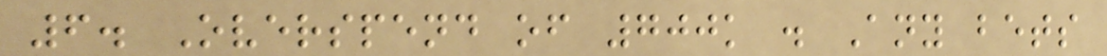6. Overspend of 700k . Any bets
